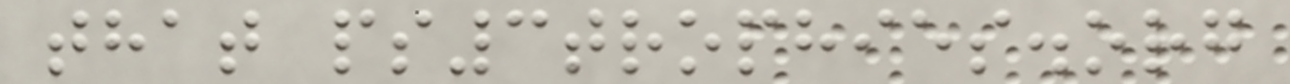that ps3trophies.org
